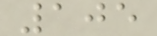105
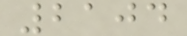2104
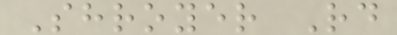Shroyer Rd
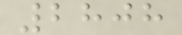2808
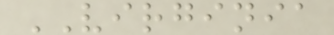VIRGINIA
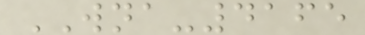WNA-4165
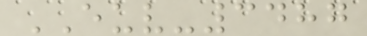EUV-3487
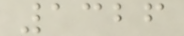1326
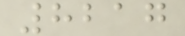8217
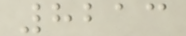8213
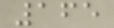165
